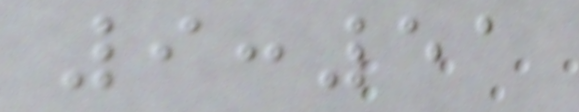9:51
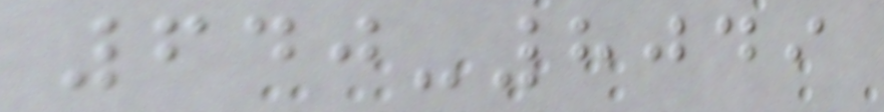640-8049
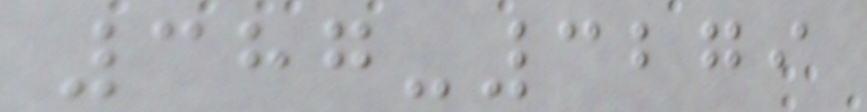387-3279
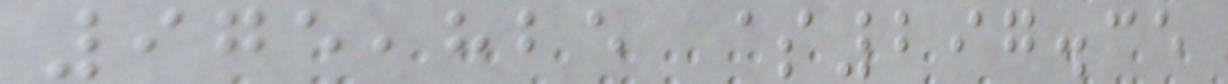975,825 $297.35
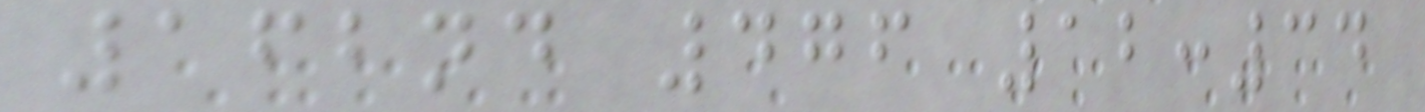162nd 476 12:34
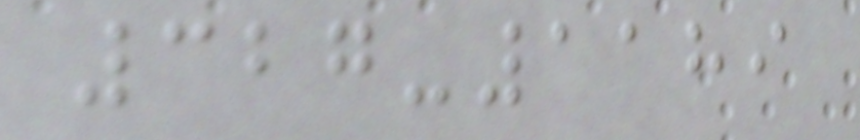327-1189
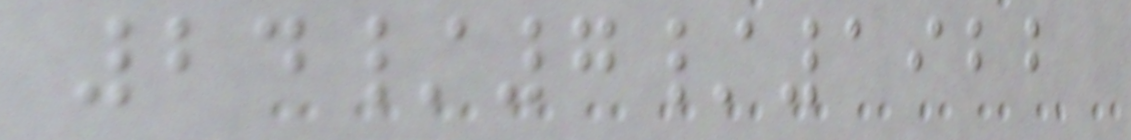24/7/1922
